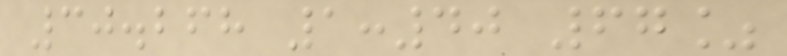30.268 1:40 67%
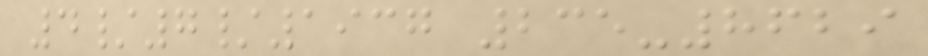4/7/1937 235-8629
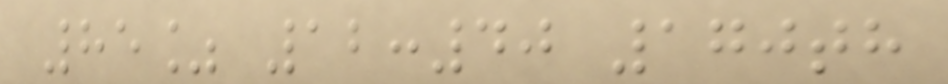85% 12:40 170th
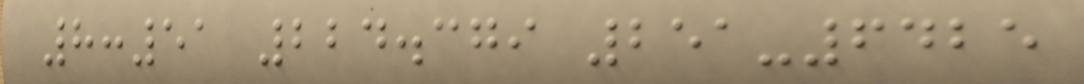8:51 224.379 251-6425
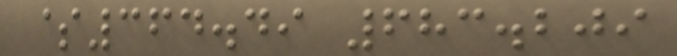$364.49 683.209
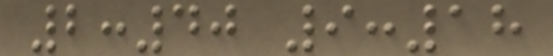2:40 9:18
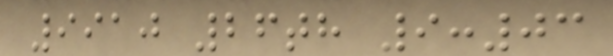9910 26th 9:03
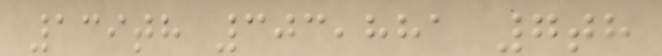139th 303,881 7th
